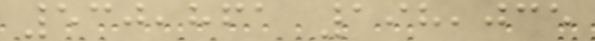530,861 198,035
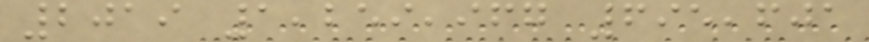2019 1,259,967 695,601
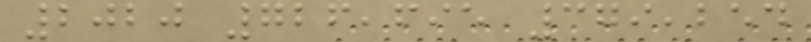2020 726,695 379,254
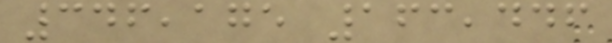346,175 163,446
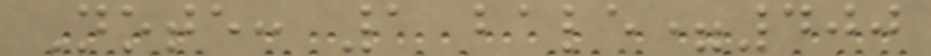Note: 1 bale=400
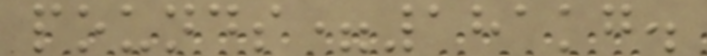pounds=181kg.
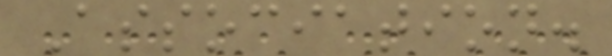Association.
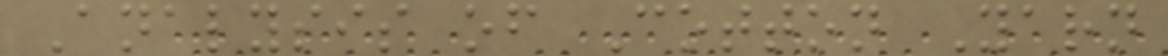Analysis of Cotton Yarn
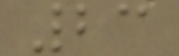23
